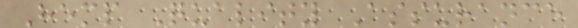Hemp Quality Assurance
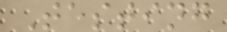Testing
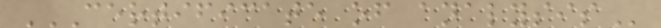CERTIFICATE OF ANALYSIS
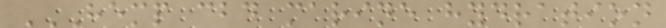HEMP CBD MARINE HYDRATION
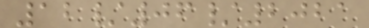12/06/2021
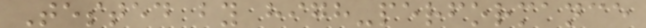Tested by high-performance
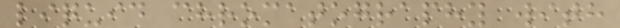liquid chromatography with
